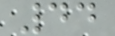44
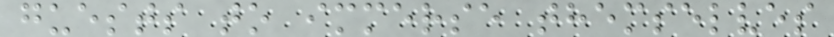guests to immerse themselves
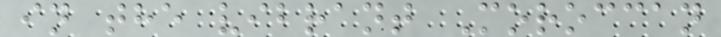in the vibrant Moroccan
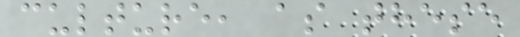culture, as these
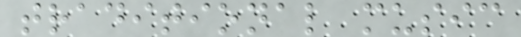traditional music
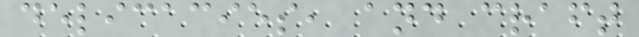delicacies, and craft
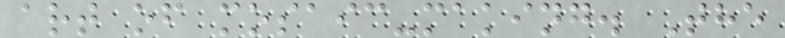art of mosaic-making. The
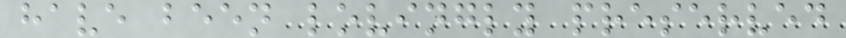have been lovingly preserved
